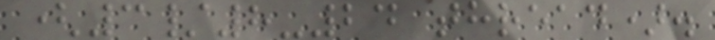(3/8-24 thread).
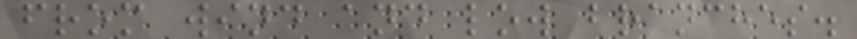from wind and low branches.
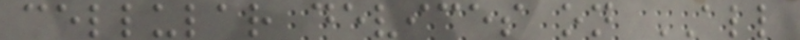cellular devices on ALL
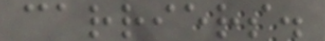carriers.
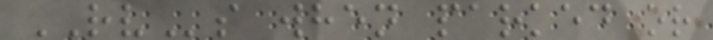RVs when parked or
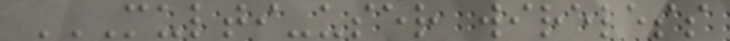MULTI-USER WIRELESS
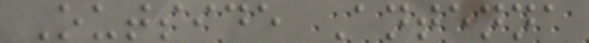Outside Antenna
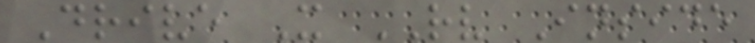Drive X RV Inside
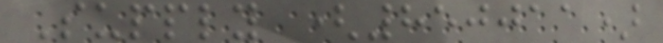Supply (850011)
